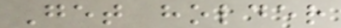Get holder
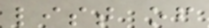list of
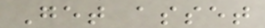Get asset
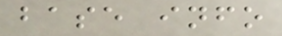base info
